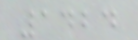1424
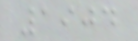1904
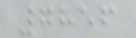7856
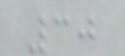30
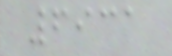6931
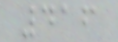416
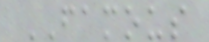FAMOUS
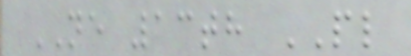NE 13th PL
